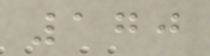170
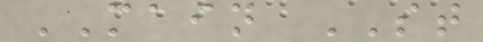MAIN ST
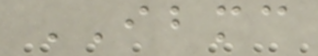IBMC
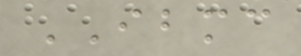IBMC
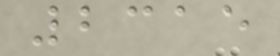2315
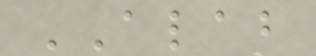ALAB
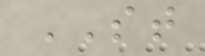ST
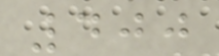400
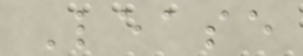Lease
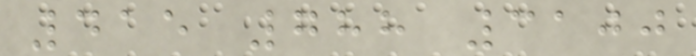415 788 3100
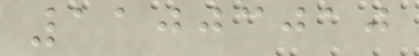11003010
